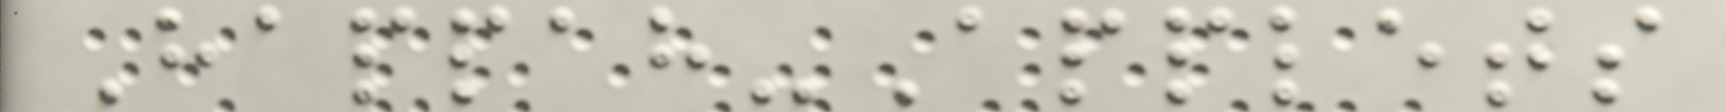Happah-Applets
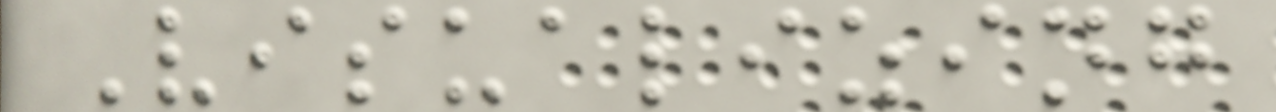Visualizing
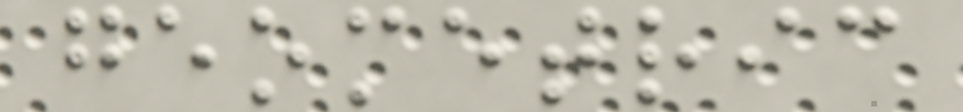geometric
